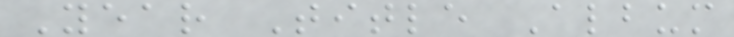Year Title Album
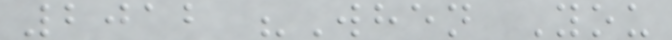2012 "When You
